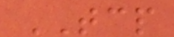TCP
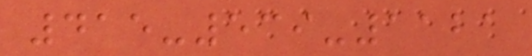415-539-1121
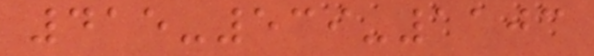415-539-1103
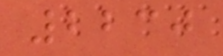2230
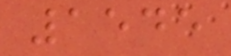1545
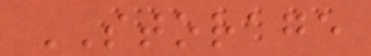STORAGE
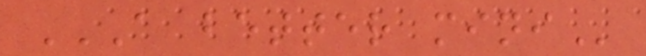A BETTER MINI
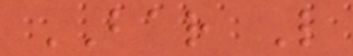BAR L
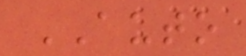AUTO
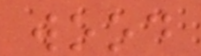wood
